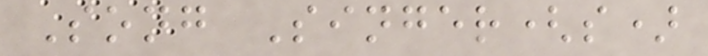Song Singer(s)
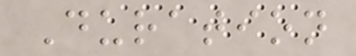Duration
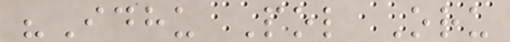"Idhu Pol Oru
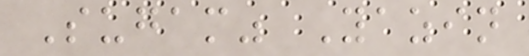Sugam" Yazin
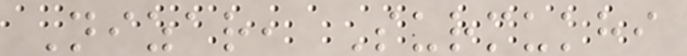Nizar, Surmukhi
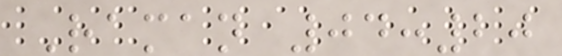Raman 04:20
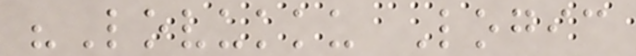"Lovukku Logic
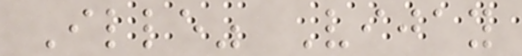Ille" Vijay
